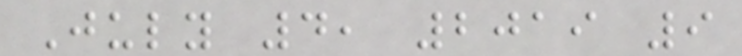July 4, 2019 9
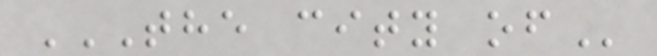THE CITY OF
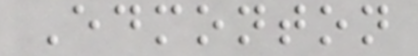Edmonton
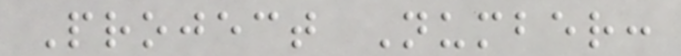Project Number:
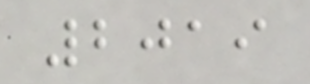2019
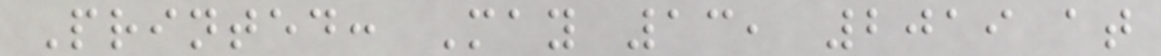Printed: May 13, 2019 at
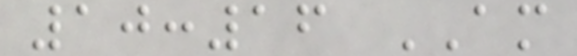10:16 AM
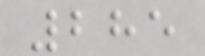285
